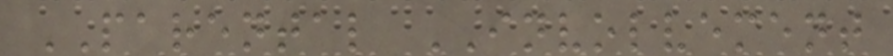PARENTAL INVOLVEMENT
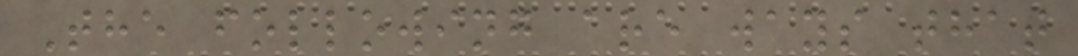The following are ways that
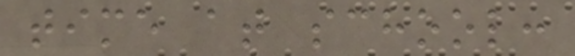time at school:
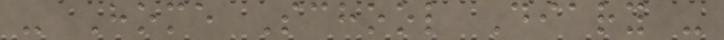- Home School Diary -
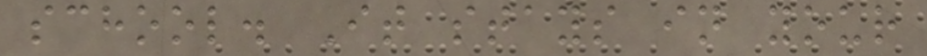school. It stays in your
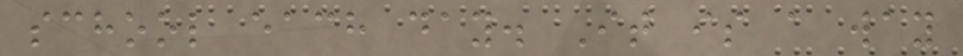school each day. It is a way
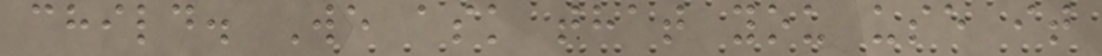child. We ask that you use it
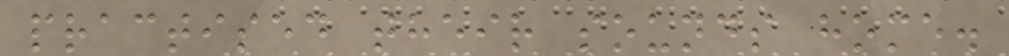practised their sounds home.
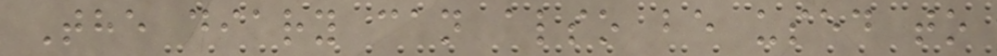The diary can also be used to
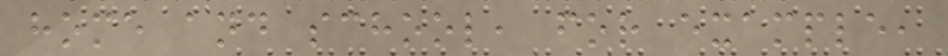home and school, for example,
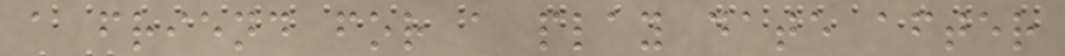a friend for a play date after
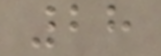28
